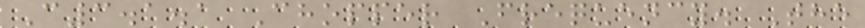C3.1.1 Chopper Frequency. The
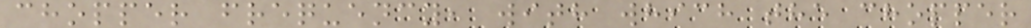chopper frequency, with which the chopper
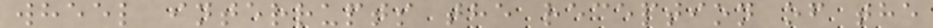wheel interrupts the reception of the
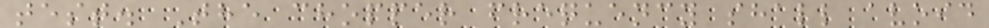test. The chopper frequency shall avoid
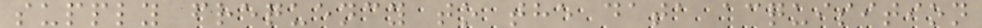supply frequency to the data acquisition
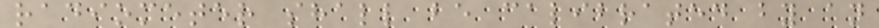radiometer shall be calibrated by an
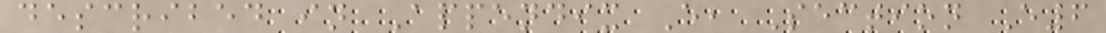described in Appendix E, Section E6
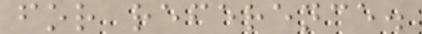for reference.
